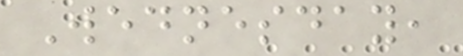Wednesday,
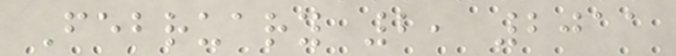February 2, 2011
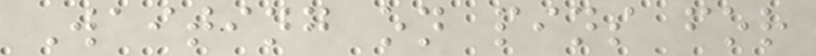Waiting on pins for
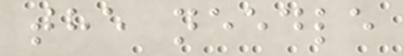the needle
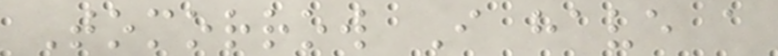Tomorrow I have a
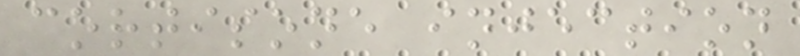cortisone injection
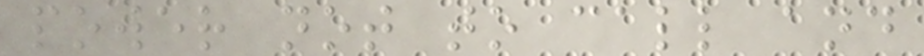power not to call and
